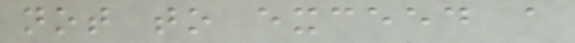not to exceed a
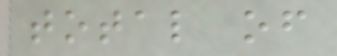total of
